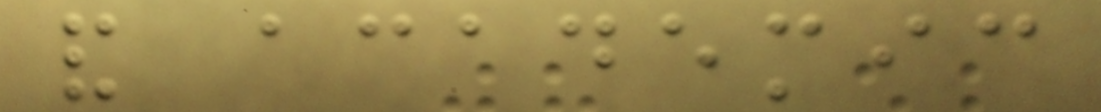and academic
